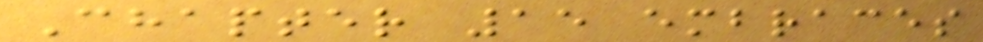Chapter 15 embraces
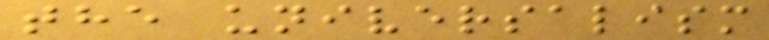the universalism
